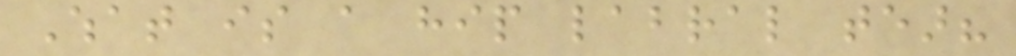What is a hip labral tear?
